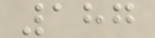187
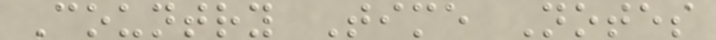Country Time Notes
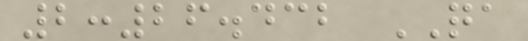2:26.432 QA
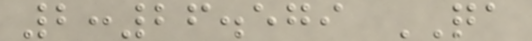2:26.579 QA
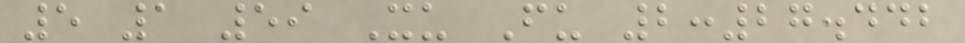5 1 59 Xu Fu 2:27.442
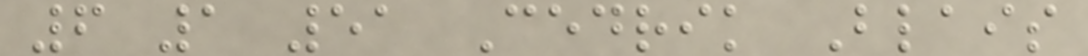6 1 51 Cedrik Blais
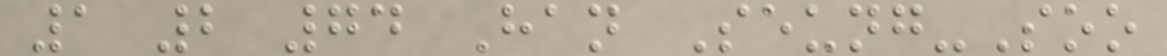1 2 74 Han Seung-Soo
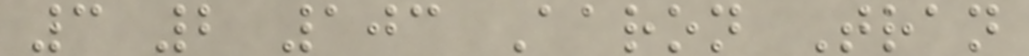3 2 103 Aaron Tran
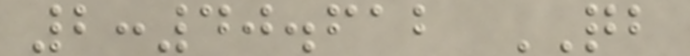2:40.612 QB
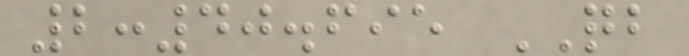2:40.695 QB
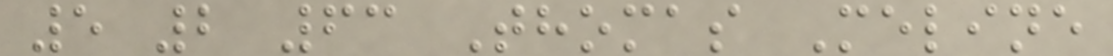5 2 63 Thomas Meline
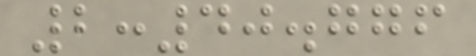2:40.776
